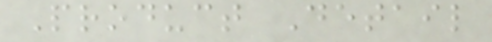Product Detail
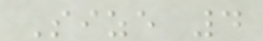Size 4
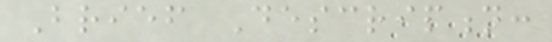Brief Description:
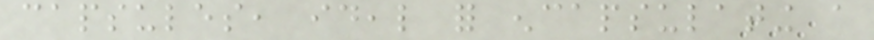capsules, ideal for encapsulating a
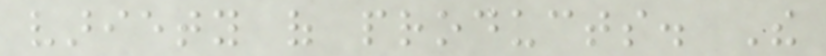variety of products. The
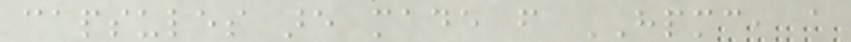capsules are made from HPMC, a
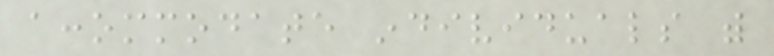accommodate individuals with
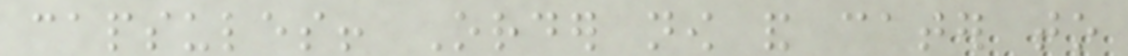capsules! Order now and cater to
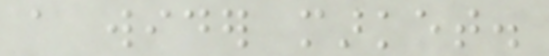a wider market.
